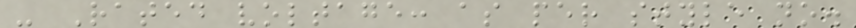- Rated voltage: as per style no.
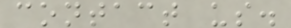contact us.
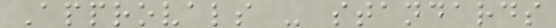Approvals - standards
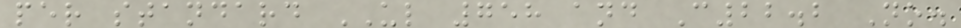per standard UL 758 and C22.2 No.
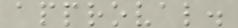approval.
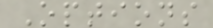Options
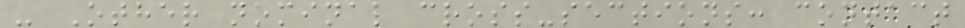- Other nominal cross-sections: contact
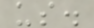us.
